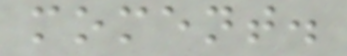moment.
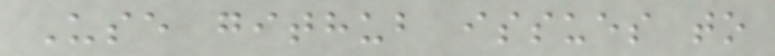Use github issues to
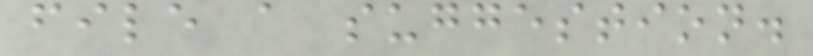file a suggestion.
